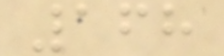168
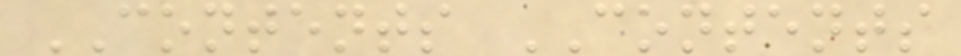CONTENTS CONTENTS
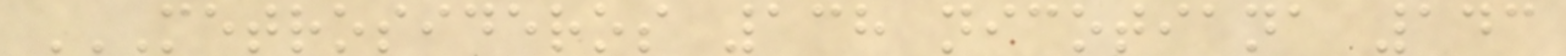METROSIDEROS 138 NICOTIANA 143
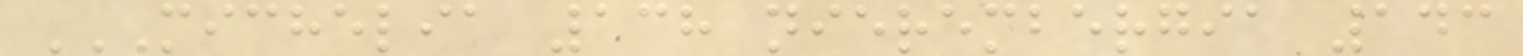MICHELIA 138 NIEREMBERGIA 143
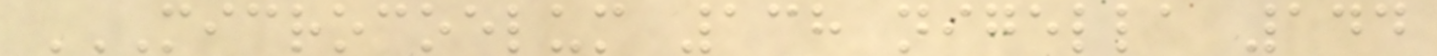MICROCOELUM 138 NIGELLA 144
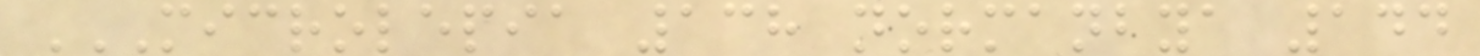MICROLEPIA 138 NORMANBYA 144
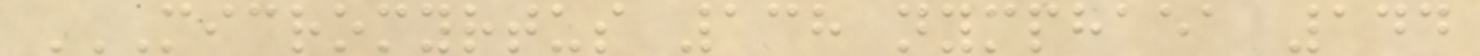MICROMYRTUS 138 NYMPHAEA 144
